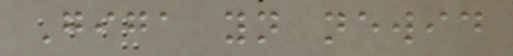Giga yn newid
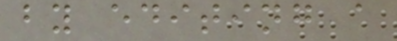by editing a
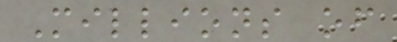Millions of
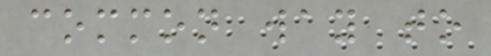common way to
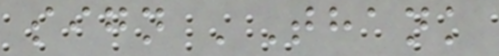sign 'Thank
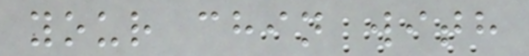your chin with
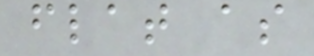flat as
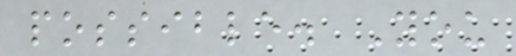possible. You
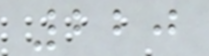220
